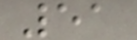51
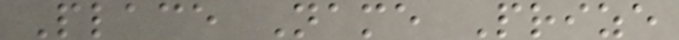Place Name Prize
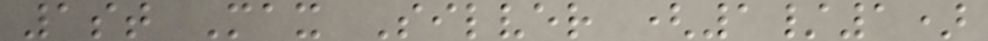1st Max Silver (1/1)
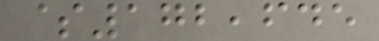$172,645
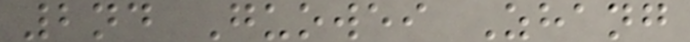2nd Guowei Zhang
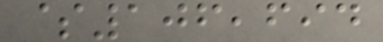$106,694
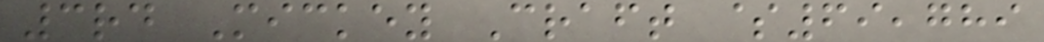3rd Mickey Craft $69,789
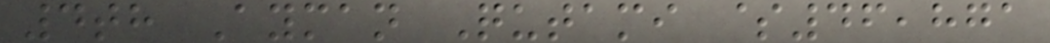4th Ayman Qutami $46,871
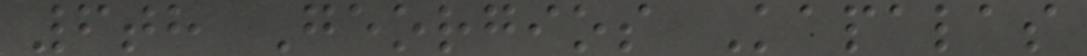6th Georgios Kapalas
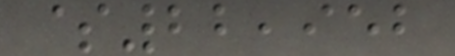$22,952
